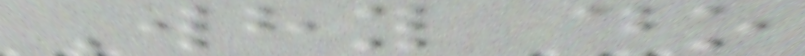Why do
